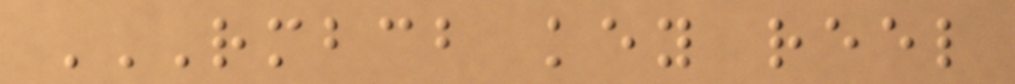RMBCB KEY REEL
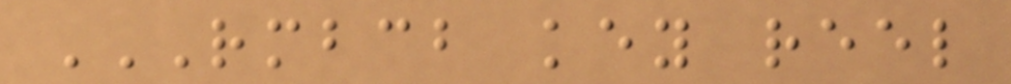RMBCB KEY REEL
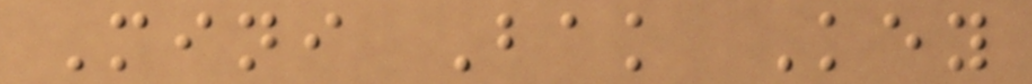Mini Bak Key
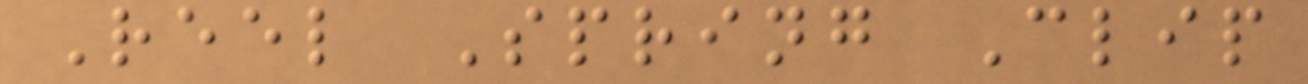Reel Spring Clip
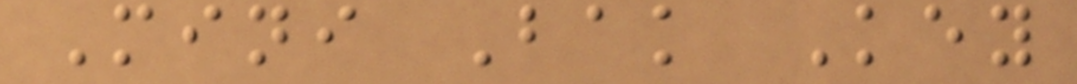Mini Bak Key
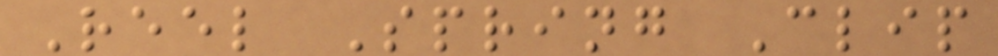Reel Spring Clip
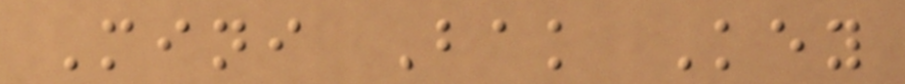Mini Bak Key
